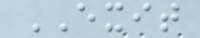EXIT
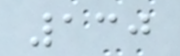130
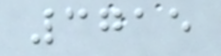3715
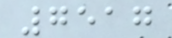7517
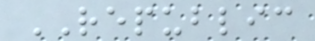REPUBLIC
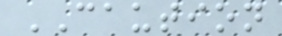CAUTION
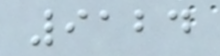9124
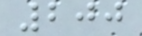200
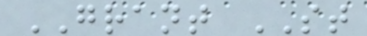GRANT ST
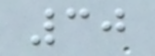30
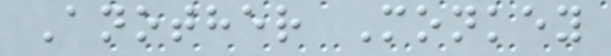Another Monkey
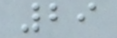29
